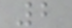2
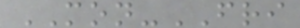MON-FRI
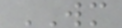WM
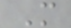M
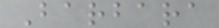Barbara
